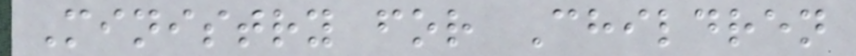Ministry for Children
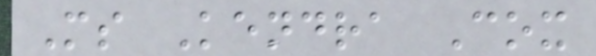Ms Kendra Cox
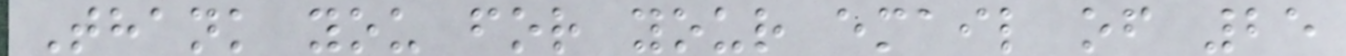Thank you for your email of 25
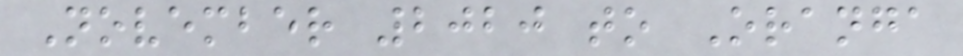November 2020 to Oranga
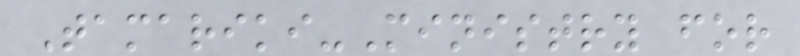Tamariki-Ministry for
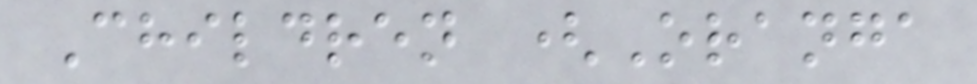Children (Oranga
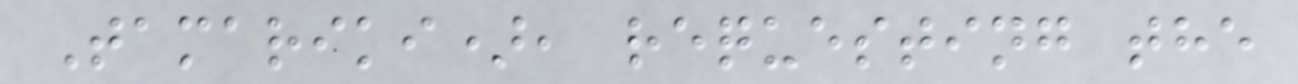Tamariki), requesting the
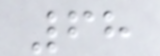68
